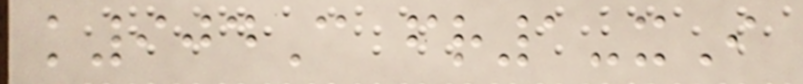k904C fr1-xI
